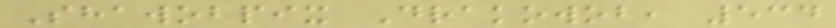Shawobpix Drakowob, 534
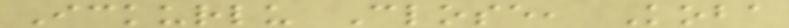Ickurlu Close, Koba
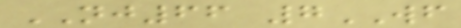NJ66 7WF
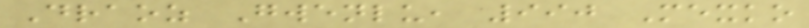Draoz Gwenlu, 990 Mexko
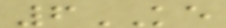6KE
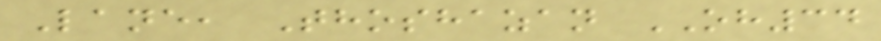Lane, Thoshazan OH34
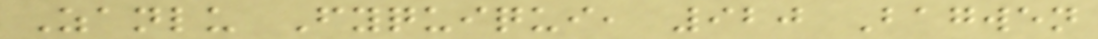Zanlu Fyquiqui, 920 Bagwen
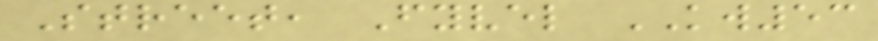Street, Fyvel KW53
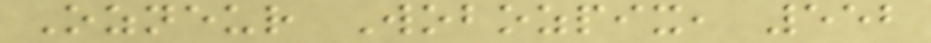Ozneur Wobozpix, 552
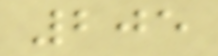205
